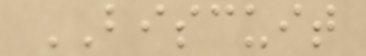BISCUIT
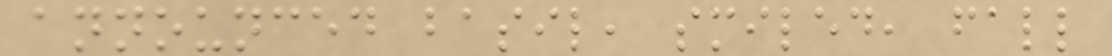announced basil, smiled, fall
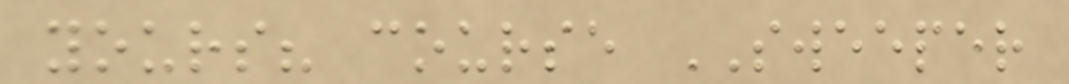yours? course SWEEPER
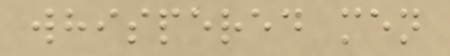whispered men
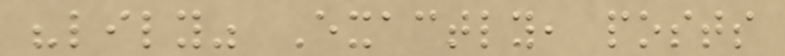"lily" Exactly, posts
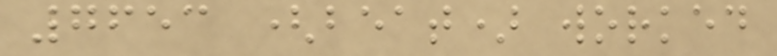7653 (beat) worked
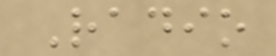Radio
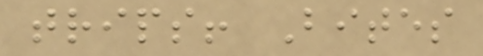trips! Bites
